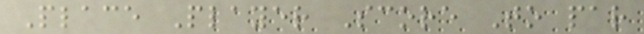Place Player Score To par
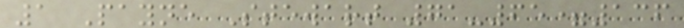1 Payne Stewart 71-65=136
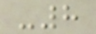-8
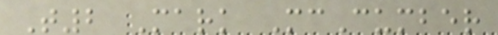T2 Mark McCumber
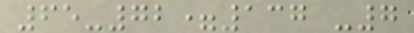65-72=137 -7
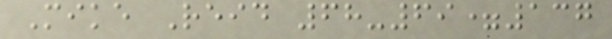Mike Reid 68-69=137
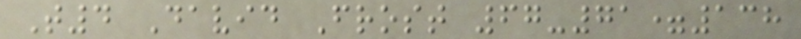T4 David Frost 67-71=138
